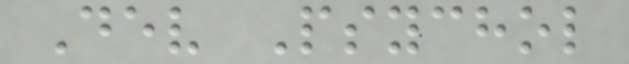Dev Psychol
